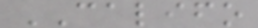CALIFO
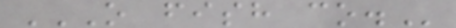O FISH CO.
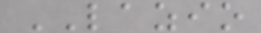LAZIO
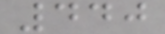440
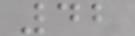42
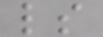ls
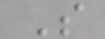S
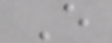E
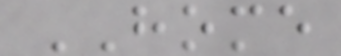HOME
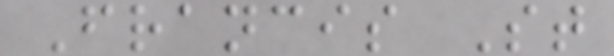Francis St
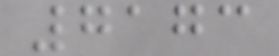7173
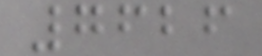7626
